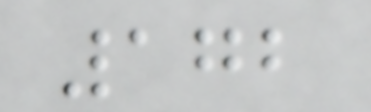172
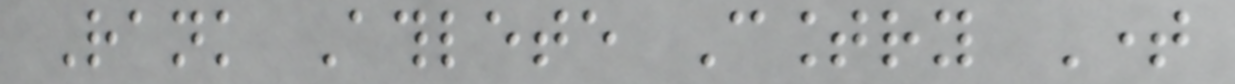Rank Athlete Country Time
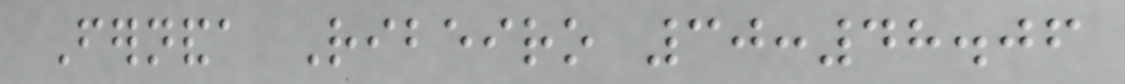Fernanda Ribeiro 30:48.06
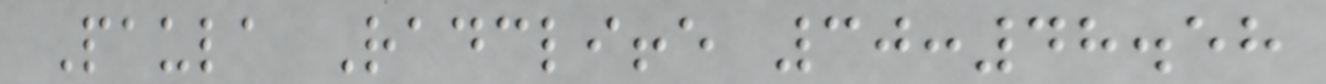Paula Radcliffe 30:48.58
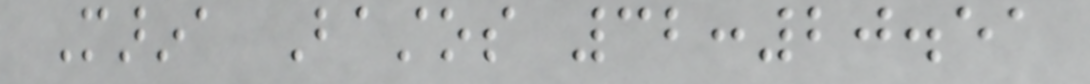Marina Bastos 32:20.51
